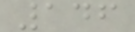146
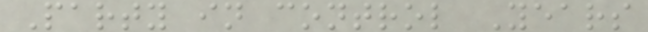Party in control Years
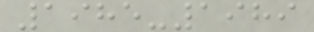1985-1989
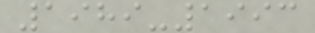1989-1993
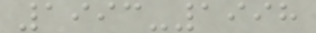1993-1998
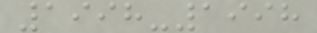1998-1998
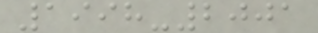1998-2001
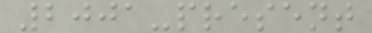2001-present
